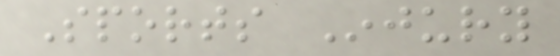Sports Injury
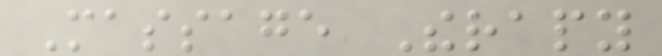Massage Therapy
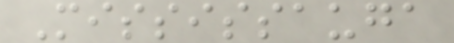Mississauga
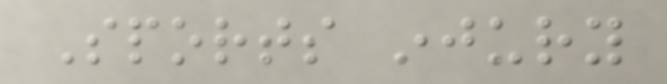Sports injury
